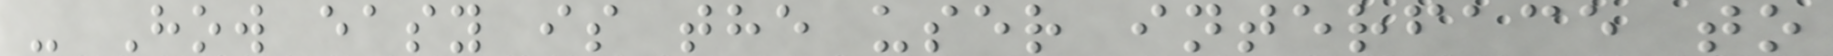- How easy is the user interface to
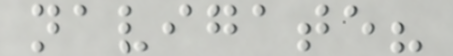navigate?
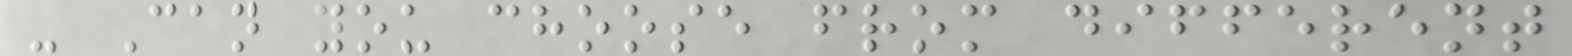- Can you choose from different
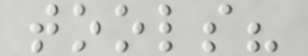tools?
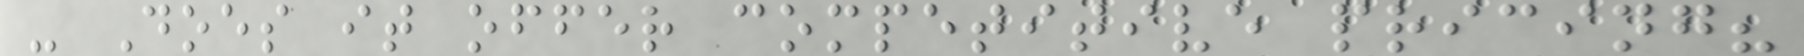- Does it offer competitive pricing?
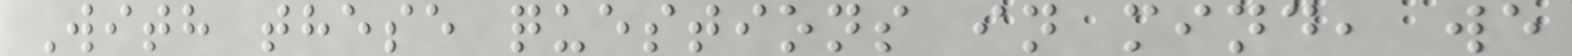With these questions in mind, we
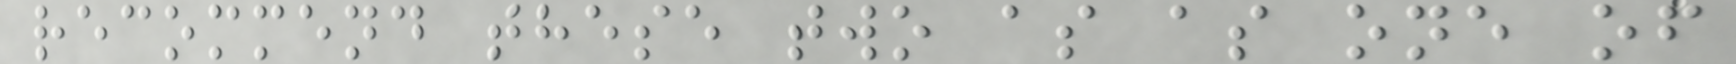recommend these two as as one of
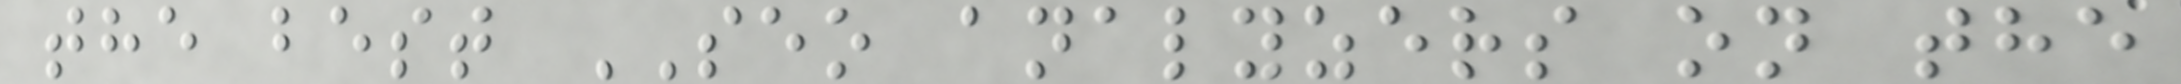the best SEO analyzers on the
